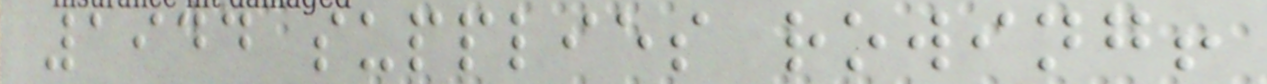1944 supplies rowing!
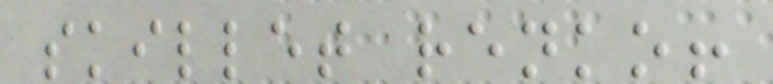skillet renko!
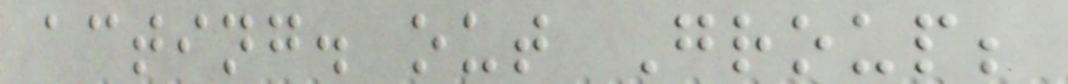acting. out Group;
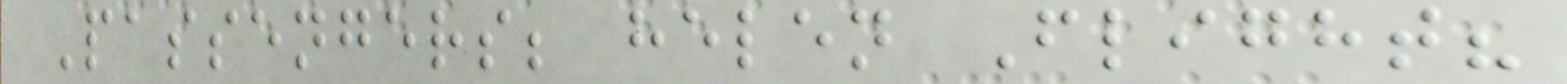Passengers; helen Flight?
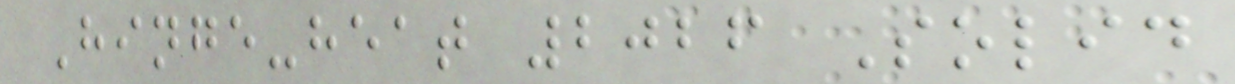Hinge-heat 2026 Solid
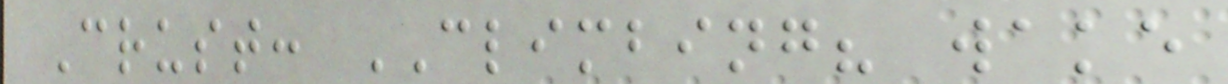Crust: CLIMBING? wake
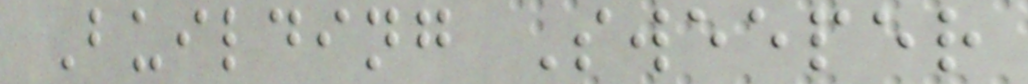Building Sweeper
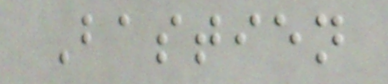Bastien
